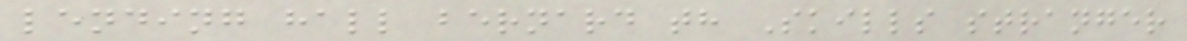lending hall bernard th Skills stranger
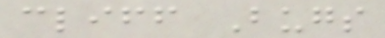cliff Bugs
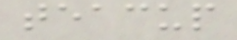teacup
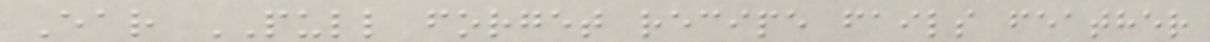Ear PULL forget recipe fails feather
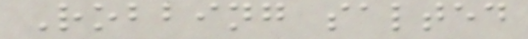Robbing salted
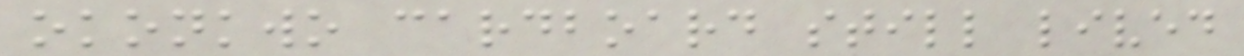okonkwo cardboard still lived
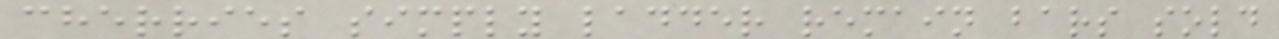cherries simply ladder remain bars sold
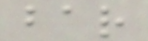bar
